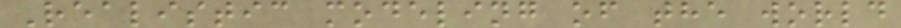Realistic modeling of the world
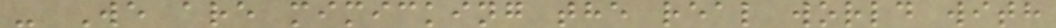- We are mimicking the real world with
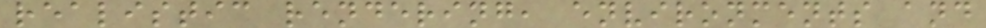realistic rendering, environments and
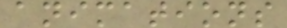animations
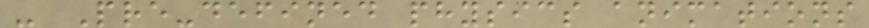- Pre-defined physics animations
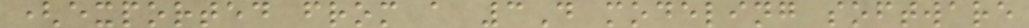(exported from a 3D modeling software
